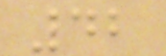42
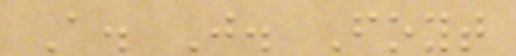A. J. Foyt
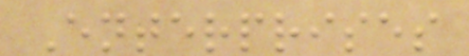Enterprises
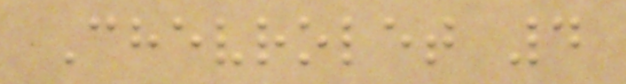Chevrolet 4
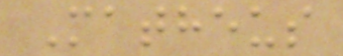Matheus
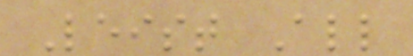Leist All
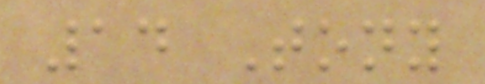14 Tony
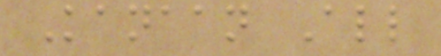Kanaan All
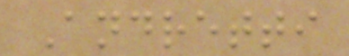Andretti
